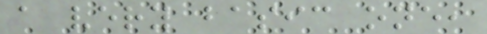a very basic one,
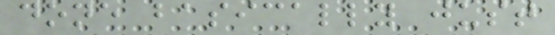done basically just
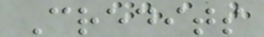Credits
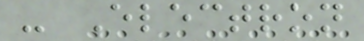- Electron
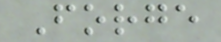Forge
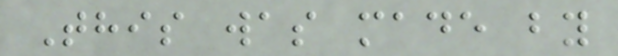This was made by
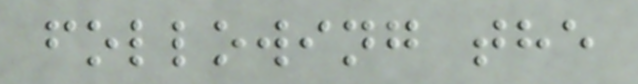following the
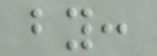by:
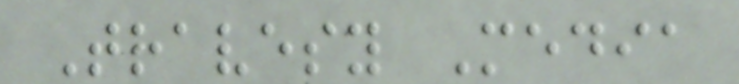Travesy Media
